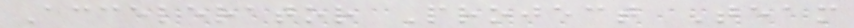Accelerator Project Team
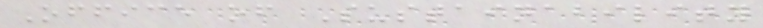Office of Sustainability
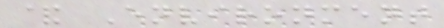& Environment
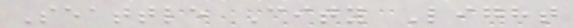Seattle City Light
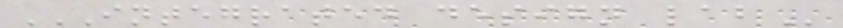INTEGRATED DESIGN LAB
